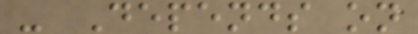- Depends on
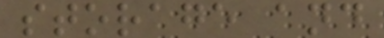storage and
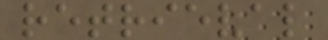retrieval
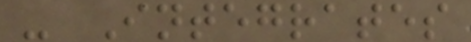- Integrates
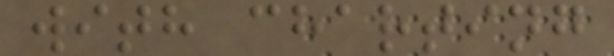with charting
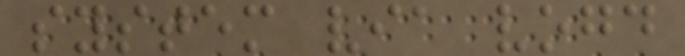system via vogd
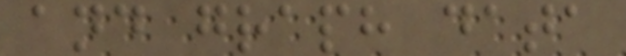and graph data
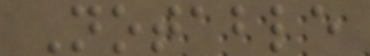Notable
